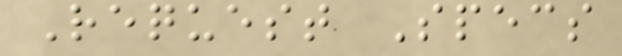Request Specs
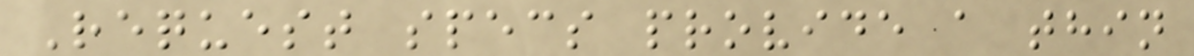Request specs provide a thin
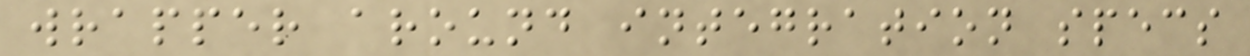wrapper around integration specs
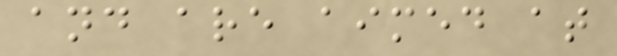and are aimed at
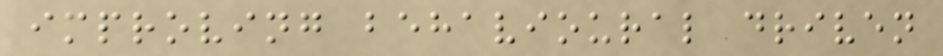improving behavioural driven
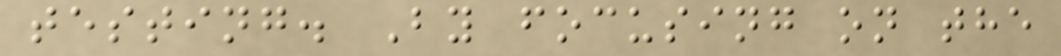testing. By focusing on the
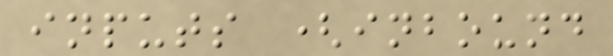inputs (inbound
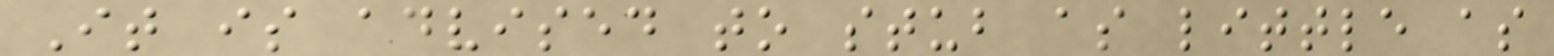It is advised to stub as little as
